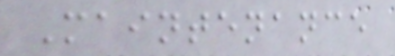Maintenance
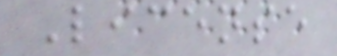License
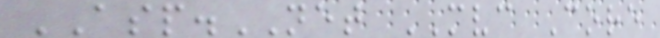ASP.NET MVC Core
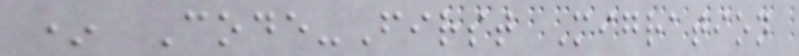* Code-First Migration
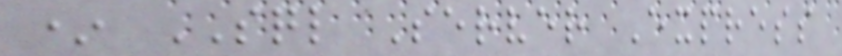* SQL Server Express
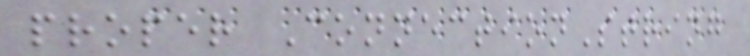proper ConnectionString
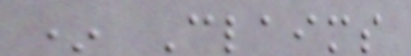* Claims
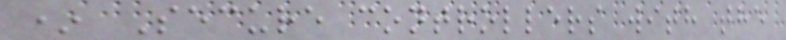* Secure controllers with the
